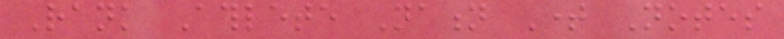Rank Athlete Nation Time Notes
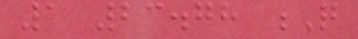1 23.78 Q
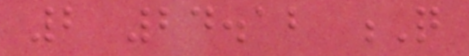2 24.12 Q
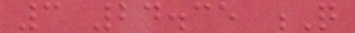3 24.35 Q
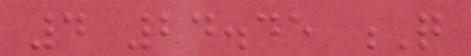4 24.45 Q
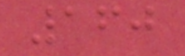160
